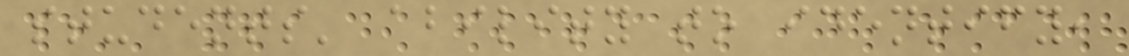students' ability to identify,
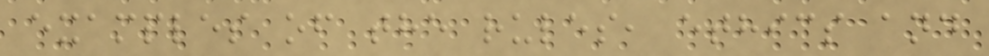examples of the rules, ethics and
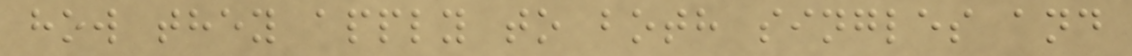how they apply to both singles and
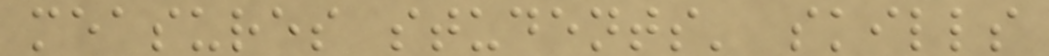measures students' skills
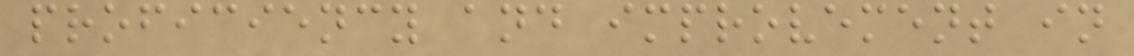proficiency and improvement in
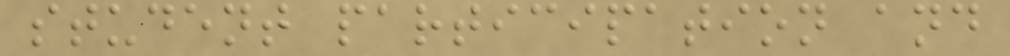student participation and
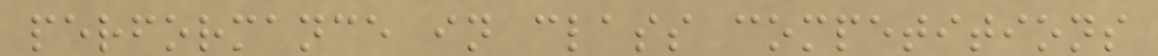performance in class competitions
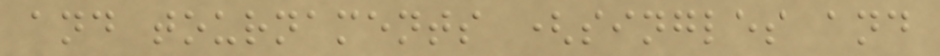and tournaments (singles and
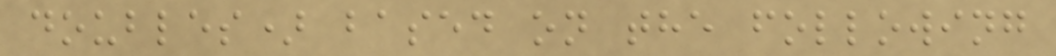doubles) based on the following
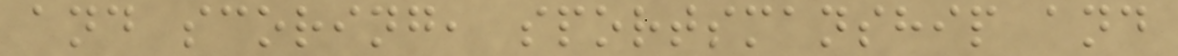and scoring, sportsmanship and
